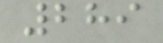289
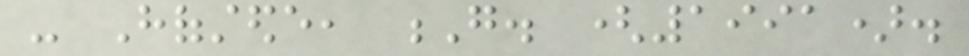- Hofstede, G. (1991).
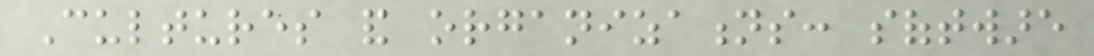Cultures and organizations: software
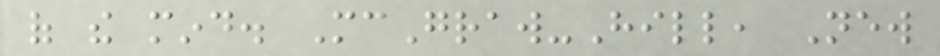of the mind. McGraw-Hill, New
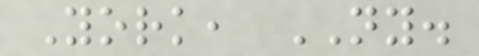York, NY.
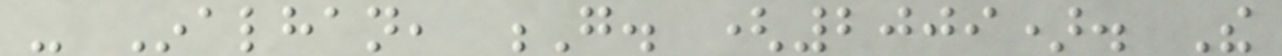- Inalhan, G. (2009). The
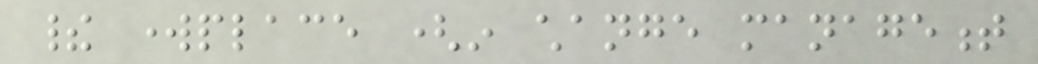their workplace (in change management
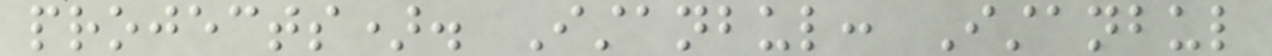projects). Istanbul: Istanbul
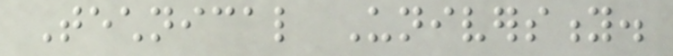Technical University.
